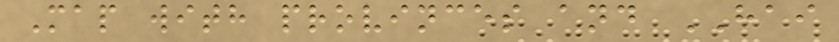Map with provinces and HAI
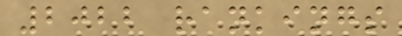2022 rankings
